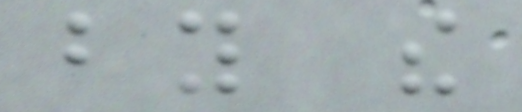by the
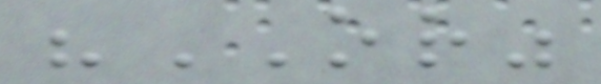"OR"
